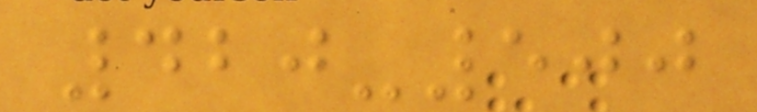420-500
